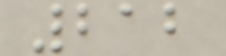212
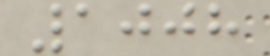1008
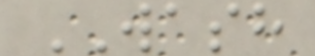WASH
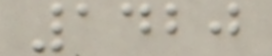1420
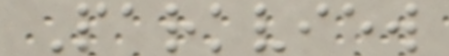Parkview
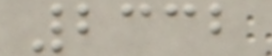2332
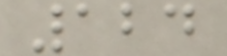124
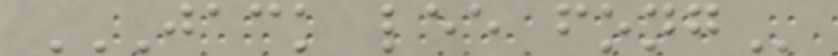JACK LEE FONG
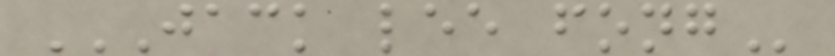JACK LEE FONG
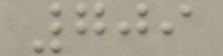709
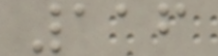116
